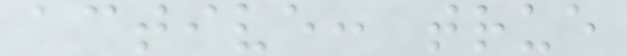active: true
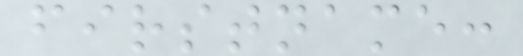firstname:
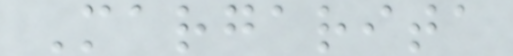Margarita
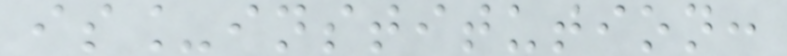is_institution:
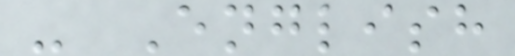- English
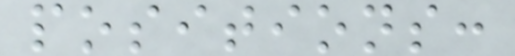positions:
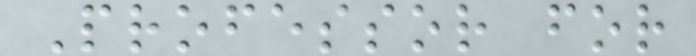Professor for
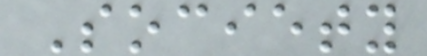Society
